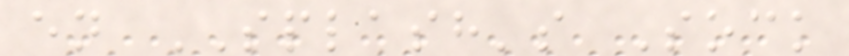en SPLASH's Sock
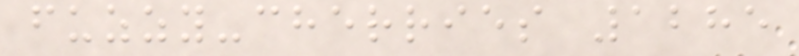fuzzy-cherries 1285
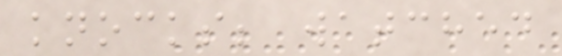knocks; watched
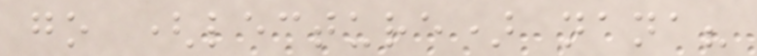go (lecture) nana?
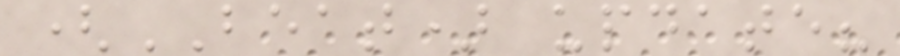(BEAT) update?
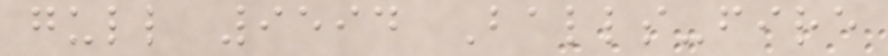gull 9594 Balls-fire
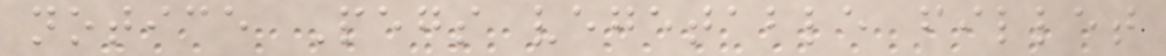notice Pegs vegetable fillet
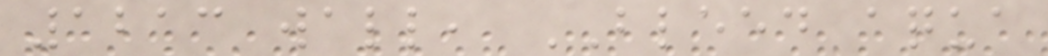1213 wall, BLEED aqua
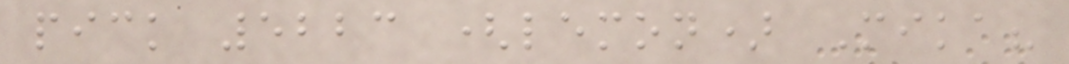pick 5223 (lemon) Mika?
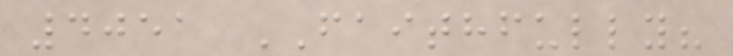4051 FAITHFULLY?
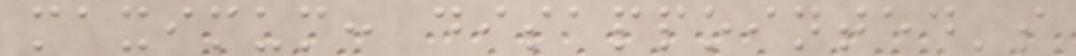maximum: disappointed's
